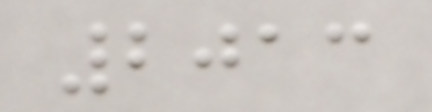2013
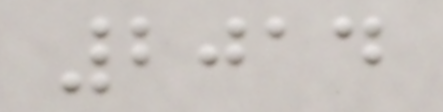2014
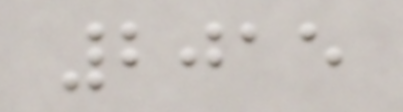2015
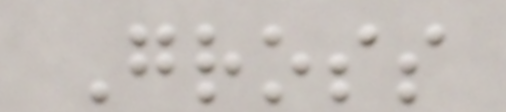Gross
